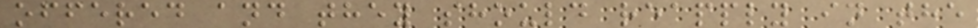offered and they should reapply in the
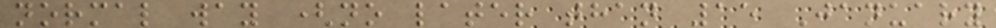normal way (no later than 15 January
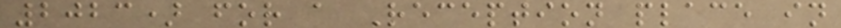2023) for a Reception place in
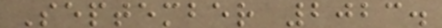September 2023.
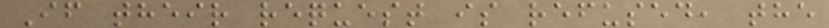If their request is refused, the
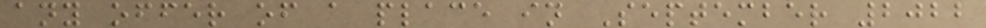any offer of a place in September 2022
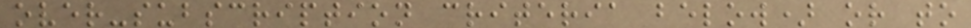over-subscription criteria below) or to
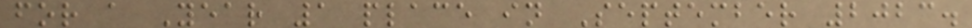for a Year 1 place in September 2023.
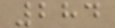284
